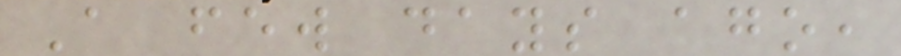A few days ago,
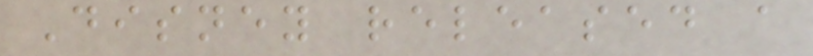Disney released a
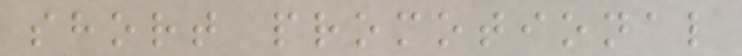short promotional
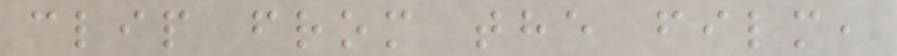clip from the film,
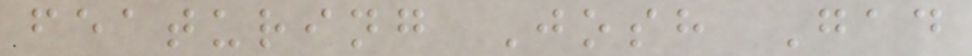featuring Josh Gad
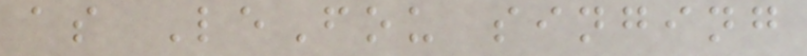as LeFou singing
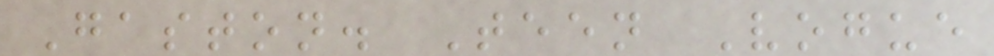Gaston. Teen Vogue
